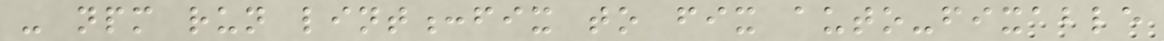- npm run lint:fix to fix auto-fixable
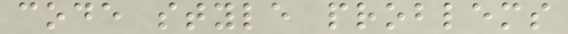code style problems
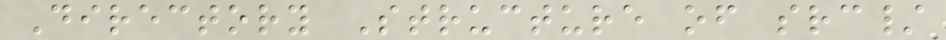Directory Structure of src/
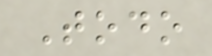Todo
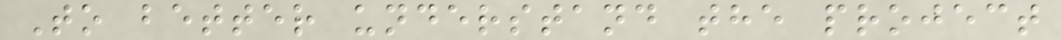To better understand the project
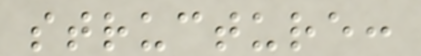structure:
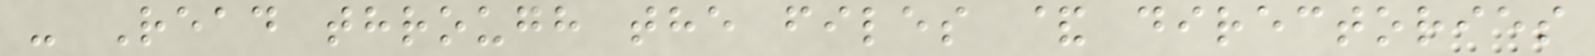- Read through the files & directories
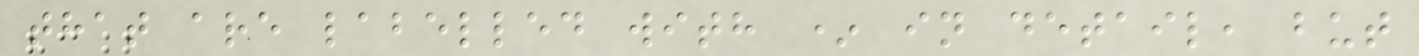that are labelled with * in detail, but
